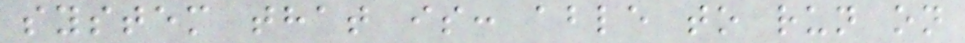system that is: able to run on
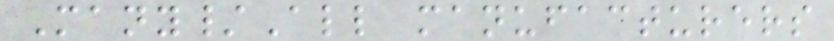Many/All manufacturers
